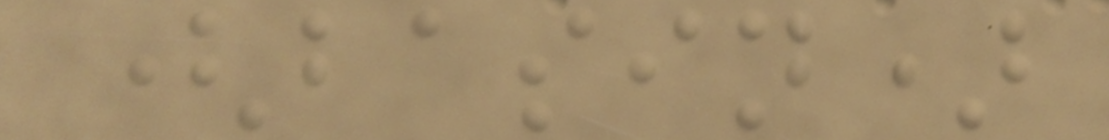(basin)
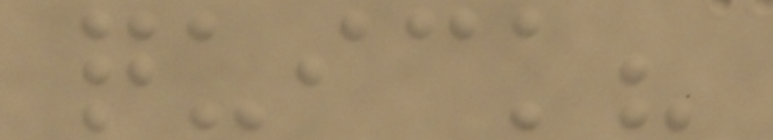quick?
